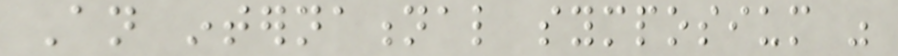An international symposium was
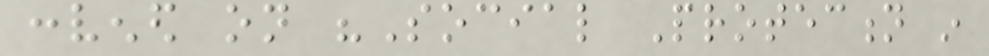convened on "Social Protection in
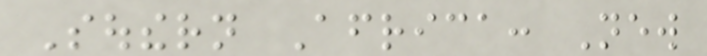Southern Africa: New
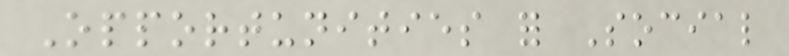Opportunities for Social
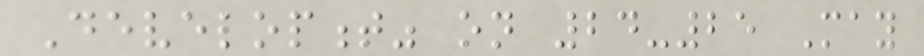Development" on 24-25 May
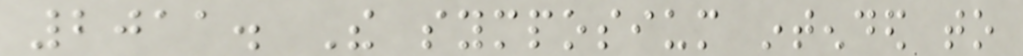2011. The symposium intended to
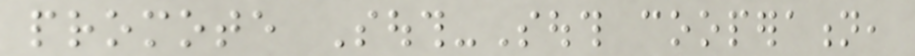promote South-South cooperation,
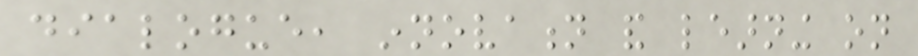dialogue, innovation and learning on
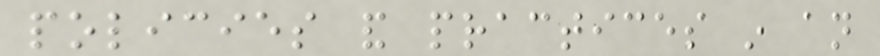policies and practices in an
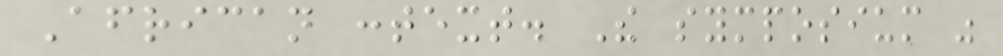African context. The symposium was
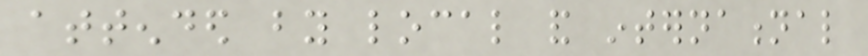attended by local and international
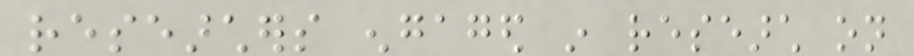researchers engaged in research on
